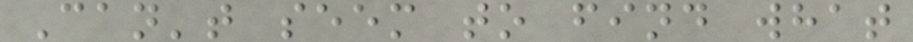Can't seem to find what
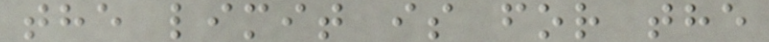the limit is for the
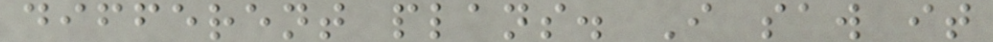different plans. I saw it
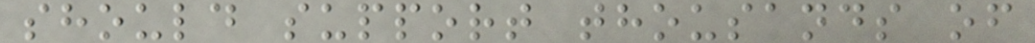should support thousands of
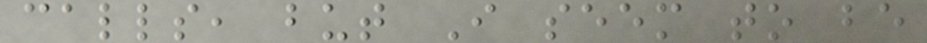calls, but I seem to be
